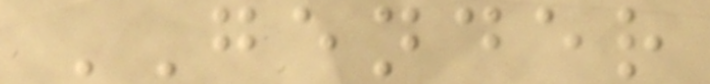GENDER
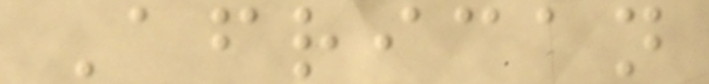African
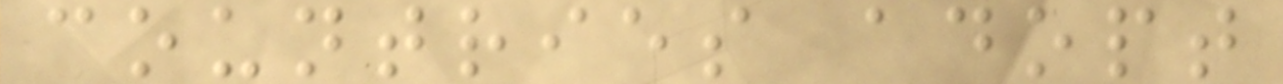countries adopt
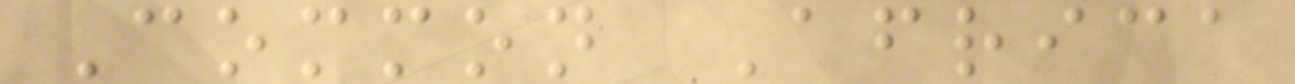Common Africa
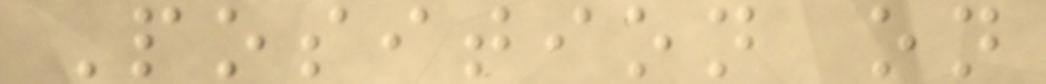Position on
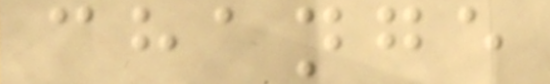change
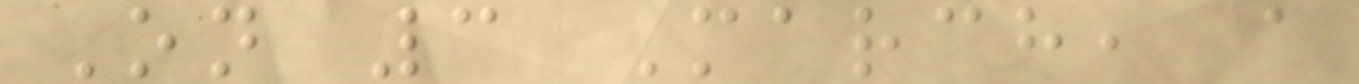On 3 March, a
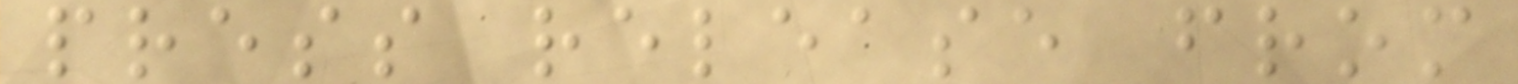press release from
